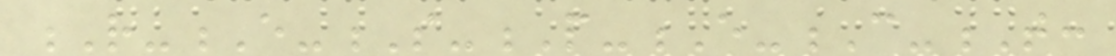R-E-S-P-E-C-T:
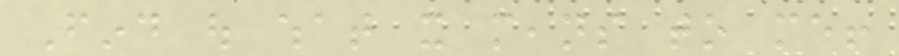Find out what it means to me!
